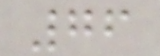76
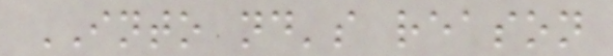INTO nd's reason
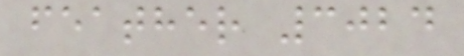feather 3024
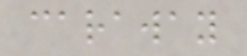caraway
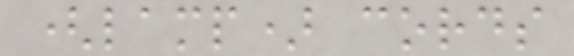(lamp) cords
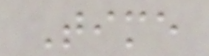Time
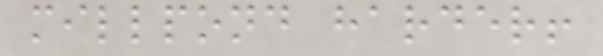millpond harder!
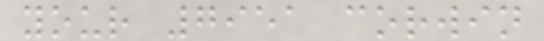your 7951 corwin
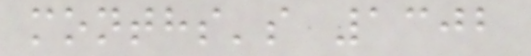months's 1302
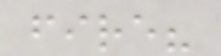fire?
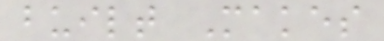built Makes
